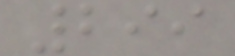299
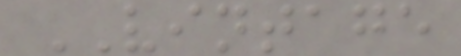VINTAGE
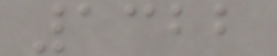1322
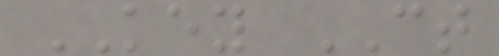KEY CT
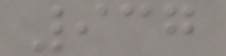937
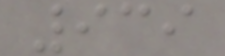939
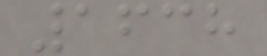1638
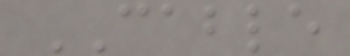CABLE
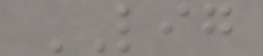LIG
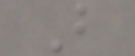B
